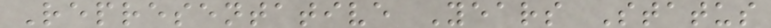Representative Years Status
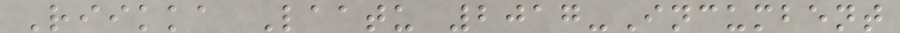Riikka Laatu 2017-Incumbent
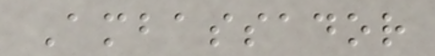Ambassador
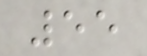55
